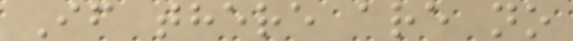If there are no
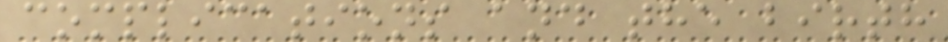complications and the birth
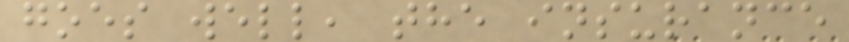goes well, the insurance
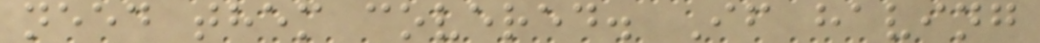need them covered. If having
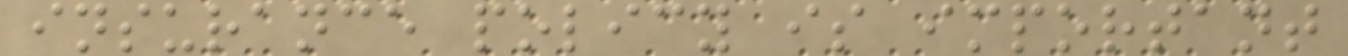insurance policy is important
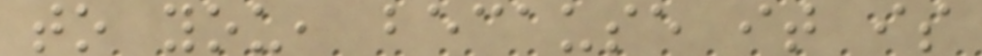to you, because it is
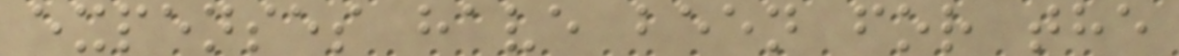expenses have been for the
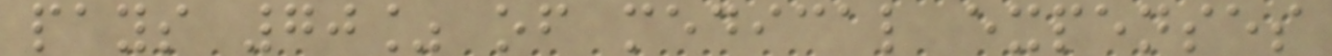pays 70% of medical expenses
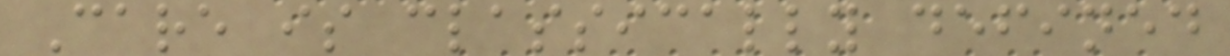Care is classically defined
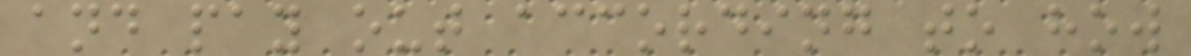and pay out according to how
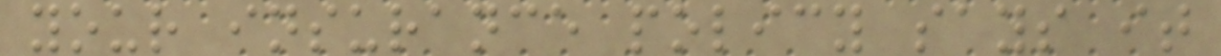your insurance policy says it
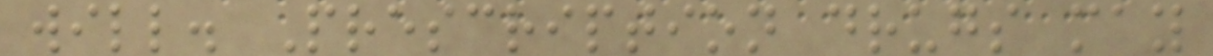will. Prescription drugs may
